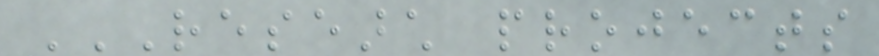RESEARCH PROJECTS
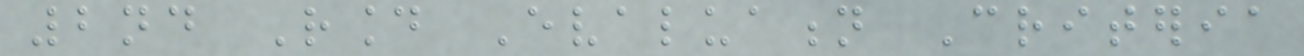2nd Round Evaluation Criteria
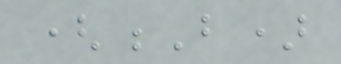(B)
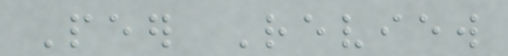Peer Review
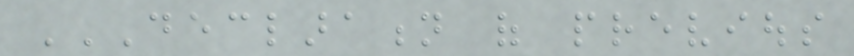DECLARATION OF PREVIOUS
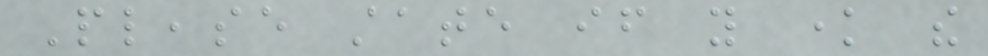Please state if you know the
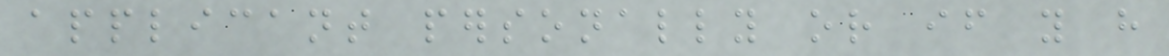applicant personally or if you have
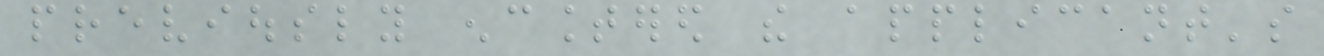previously encountered the applicant's
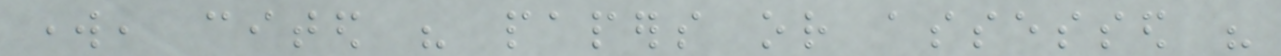work, cited his papers or assessed his
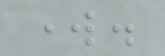work.
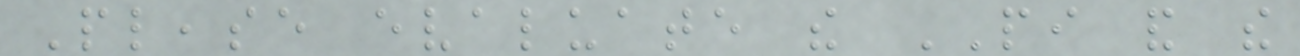Please evaluate the PI and the
